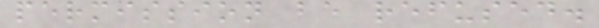permission be refused.
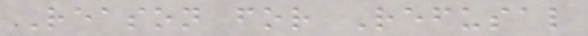Reason for Refusal
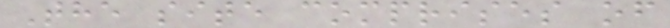The site comprises of
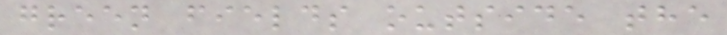green fields outside the
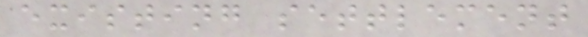existing settlement
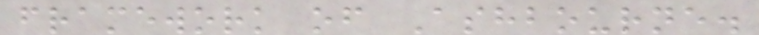framework of Ashbourne.
